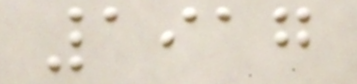1917
